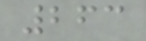263
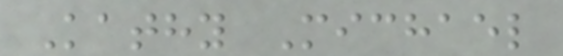Kathy Michael
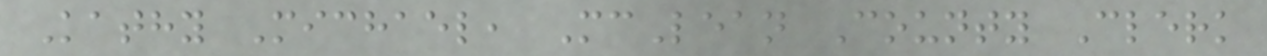Kathy Michael, McLean County Clerk
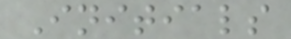Initials
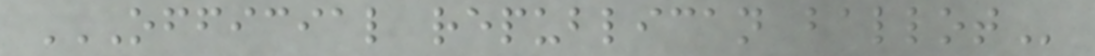OFFICIAL REPUBLICAN BALLOT
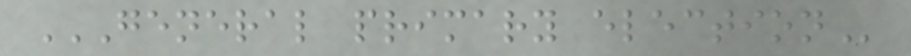GENERAL PRIMARY ELECTION
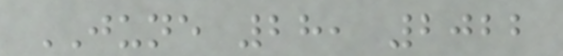JUNE 28, 2022
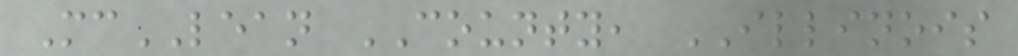McLEAN COUNTY, ILLINOIS
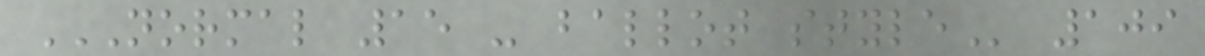NORMAL 15 - BALLOT STYLE 109
